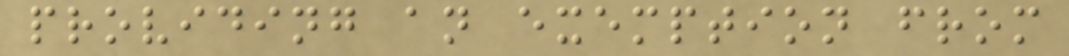providing an exemption from
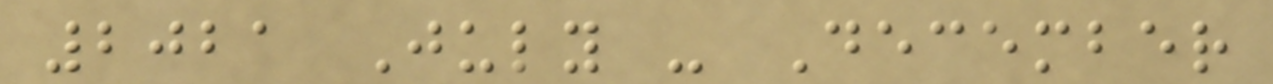2021 July - December
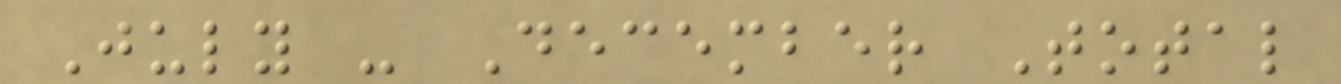July - December Total
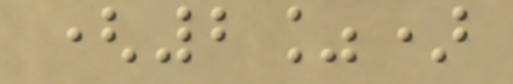(2%)
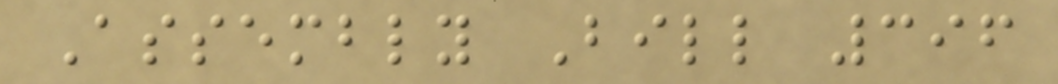Assembly Bill 396
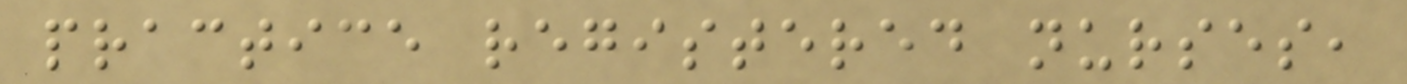practice registered nurses,
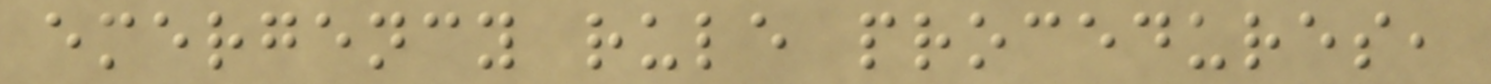emergency rule procedures,
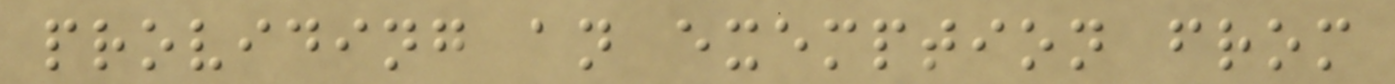providing an exemption from
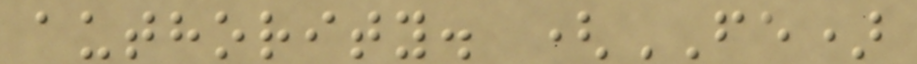authority. (FE)
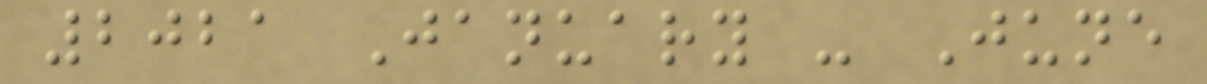2021 January - June
